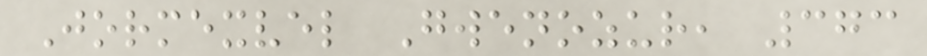Jormexvel Gwenozur, 373
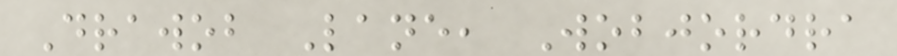Drawob Lane, Wobjordra
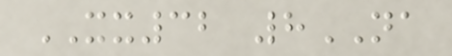XX32 8NA
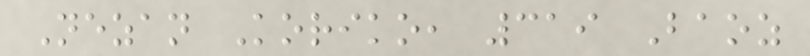Nezan Koriko, 319 Baoz
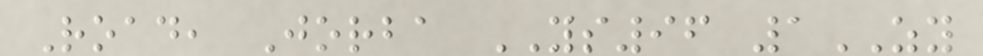Road, Jorba YS96 1ZY
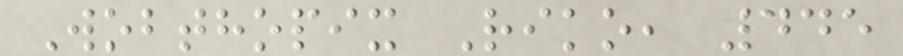Wobthopix Riko, 445
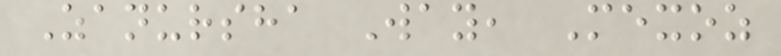Zanursha Way, Mexoz
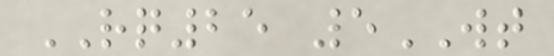RQ25 5WT
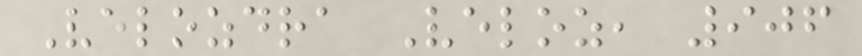Velozdra Veloz, 906
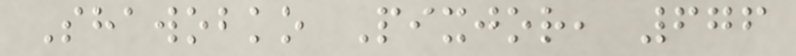Shawobko Pixjor, 676
